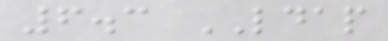6.3 LDAP
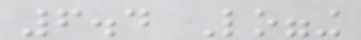6.4 Logging
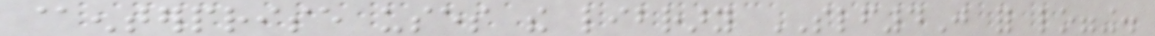@enterprise uses the library SLF4J for logging.
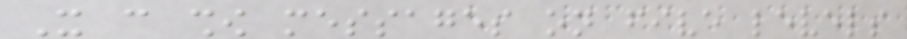It can show messages on five levels
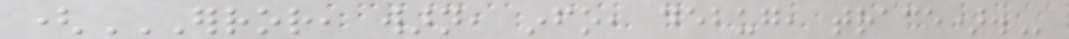(ERROR, WARN, INFO, DEBUG, TRACE).
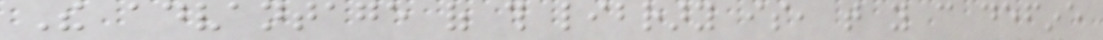The advantage of this library is, that you can define
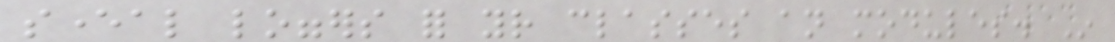several loggers for your classes an modules. In
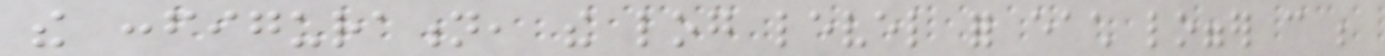the configuration, the log level for each logger can be
